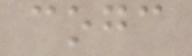cogc
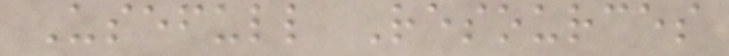Usefull Resources
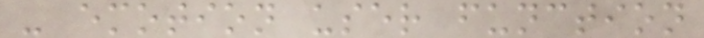- emotion user function
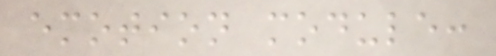emotion module:
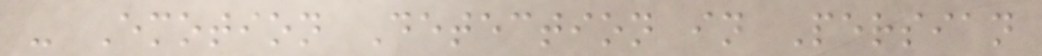- Emotion Detection in Persian
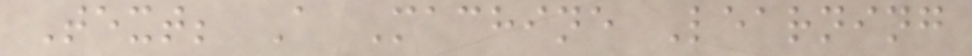Text; A Machine Learning
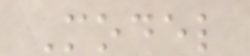Model
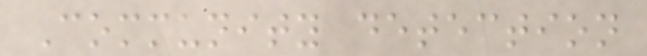Community detection
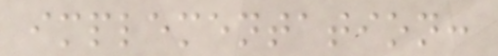implementation:
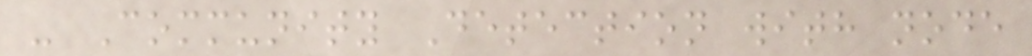- Community Detection with node
